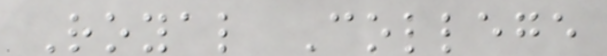Royal College
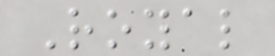Royal
